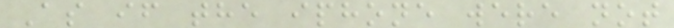As if the iphone were not
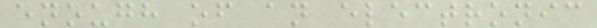enough of an electronic
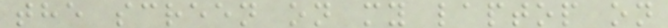the screen on my laptop on
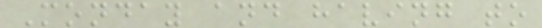Monday and having to
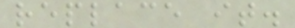replace it.
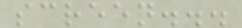screen...
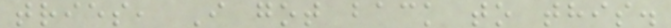tries, I got back to this.
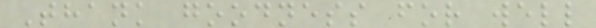Thank goodness for well
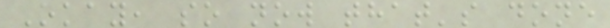Okay, so now that's done
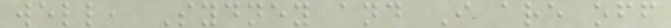well, Sydney and I are off
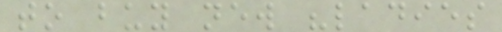to buy new "ladies
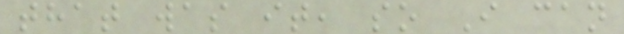that was it, so I can
